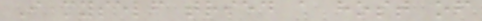I myself tried a host of
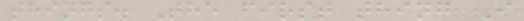things. The first thing I
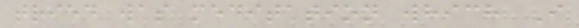tried was meditation which I
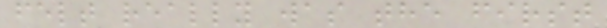felt really was the first
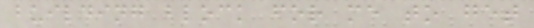building block for me to get
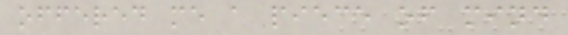offered me a piece of mind
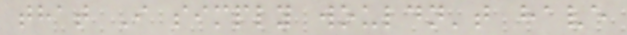that I simply wouldn't have
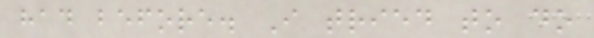had before. I tried to do
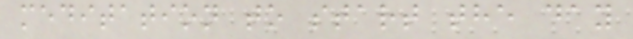meditation to start the day
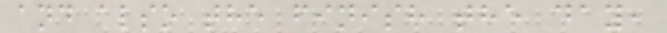and also the finish the day,
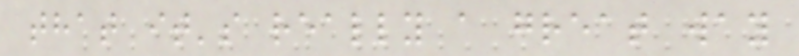that it's really a great way
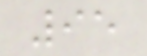95
